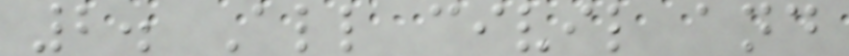2. All civil and
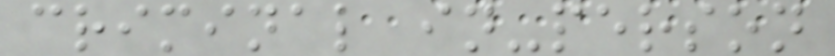criminal in-person
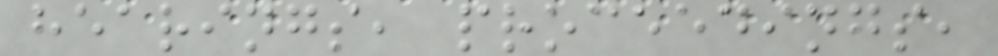hearings, proceedings,
